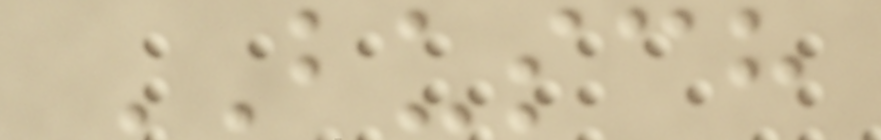BUSCH
